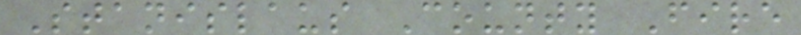Stanislaus County Fire
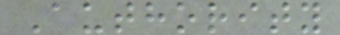Authority
